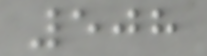508
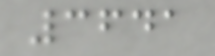3641
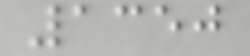1350
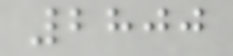2800
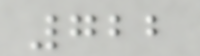722
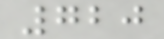720
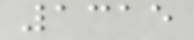1315
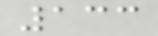133
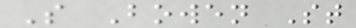S Bowen St
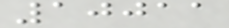10011
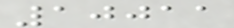10011
